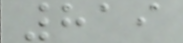819
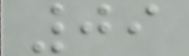09
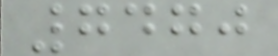7470
